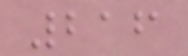216
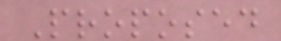Proposed
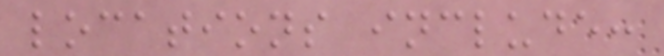locations include:
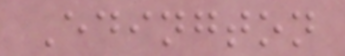Edington
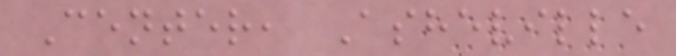Center, Asheville
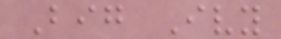Big Ivy
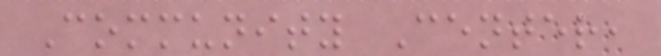Community Center,
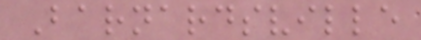Barnardsville
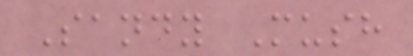Sandy Mush
